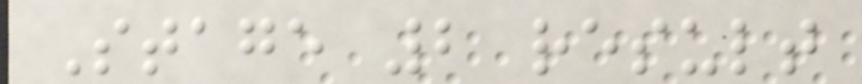Stage 2 result
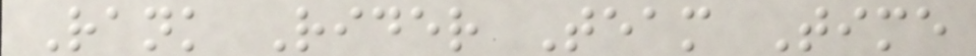Rank Rider Team Time
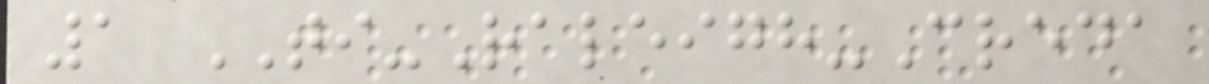1 TI-Raleigh-Creda
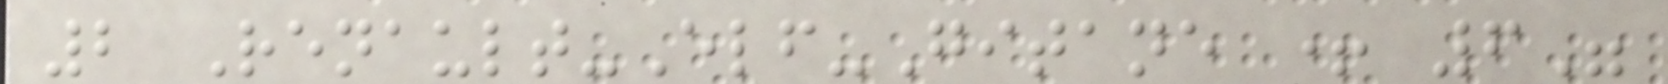2 Renault-Elf-Gitane + 6"
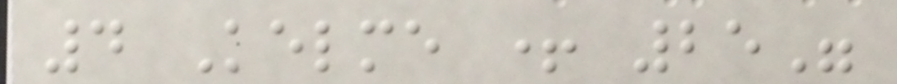4 Kelme + 25"
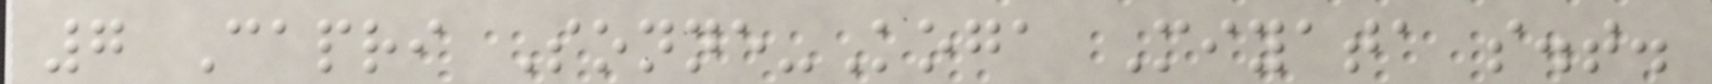7 Capri Sonne-Koga Miyata s.t.
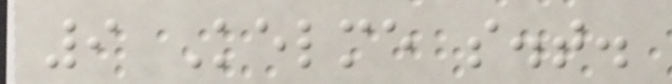9 Kelme s.t.
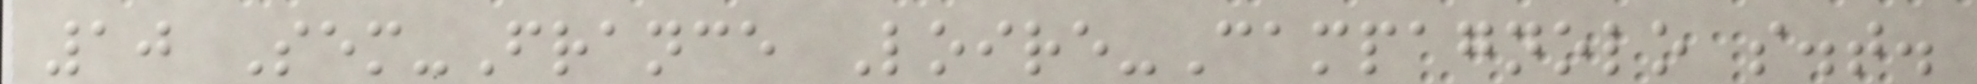10 Sem-France Loire-Campagnolo s.t.
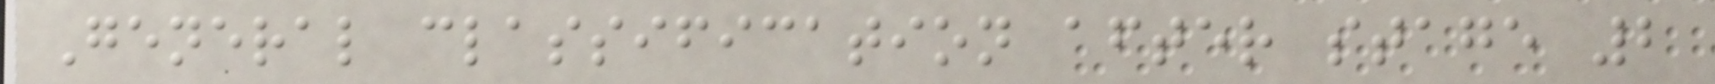General classification after stage 2
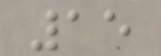15
